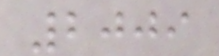2009
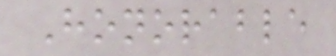Honorable
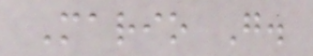Mario G.
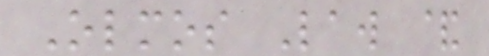Olmos Law &
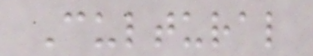Cultural
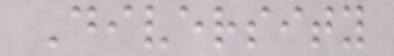Diversity
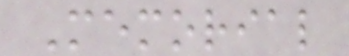Memorial
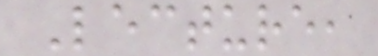Lecture,
